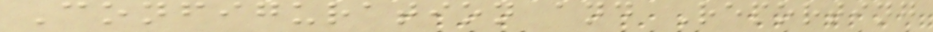Configuration and Reporting
